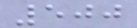500
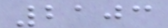2103
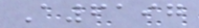A6197
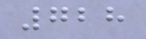728
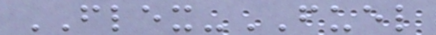FLEX-FUEL
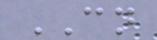CN
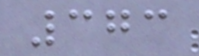373
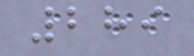289
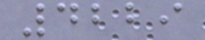4229
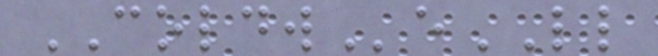COLDWeLL
